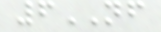6NF
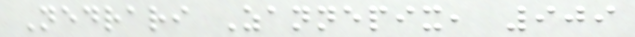Nedrari Zannepix, 909
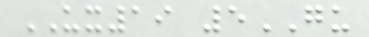UX19 5GU
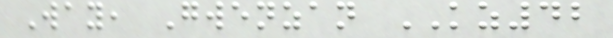Way, Gwenzan KZ42
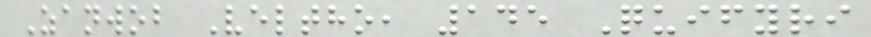Zanwob Veltho, 145 Quifyri
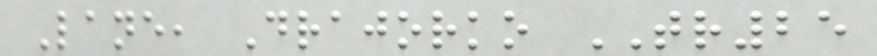Lane, Drajorko TR25
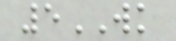5WK
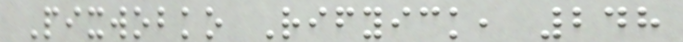Pixwobko Rifyick, 248
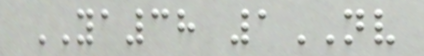YA38 1NV
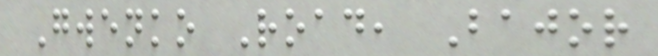Gwenko Road, Bajor
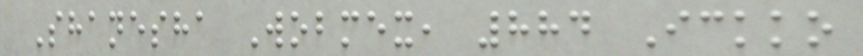Shanesha Wobmex, 884 Ickko
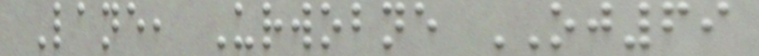Lane, Urwobne OJ69
